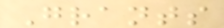Grants
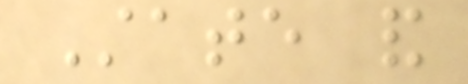State and
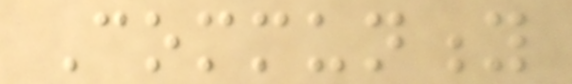Community
